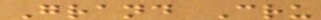Grand Cru
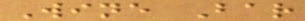Wine Bar
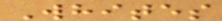Whites
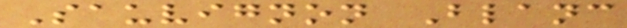Sauvignon Blanc
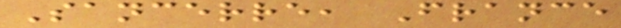Sancerre, France
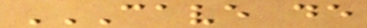CAVE DE
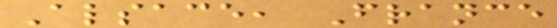Alsace, France
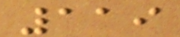119
